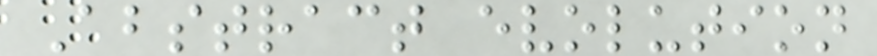Abstract evolution
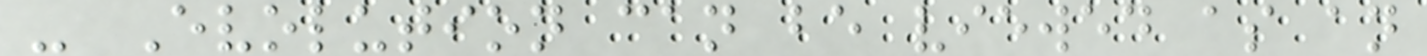- Evolution can be viewed as an
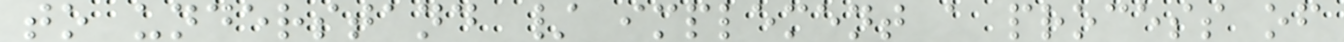to understand / implement a process of
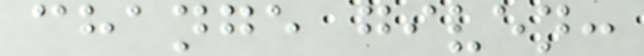change given:
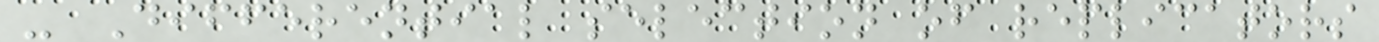- Differential selection of replicators
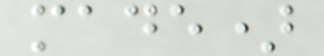made)
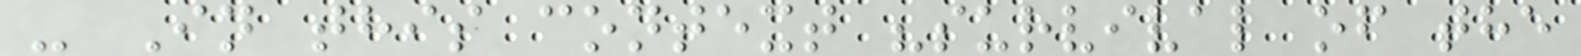- In this context "survival of the
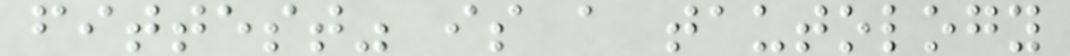fittest" is a tautology
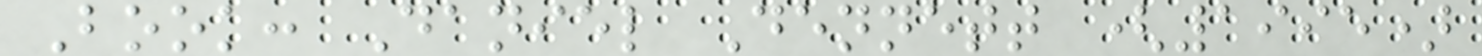Book: Daniel Dennett (1995)
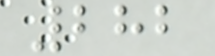282
